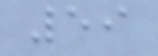59
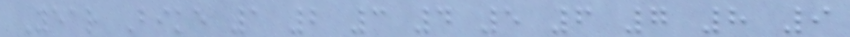Year Bike 1 2 3 4 5 6 7 8 9
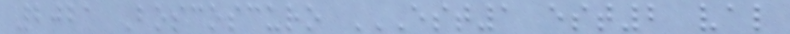2021 Boscoscuro EST1 EST2 VAL
